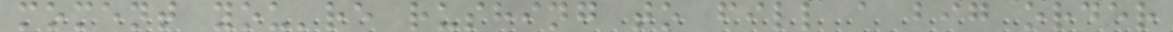moment you're rushing to fill a big order
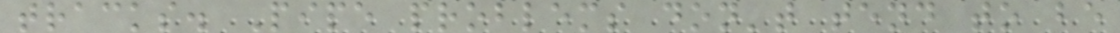tracks. Pipe problems don't tend to be
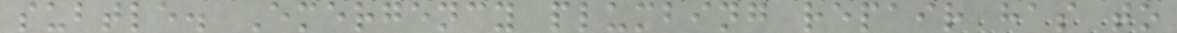subtle. Emergency plumbing repair has to
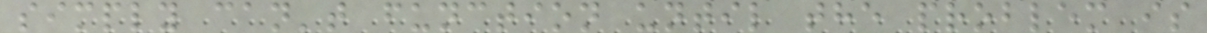simply can't function until the problem is
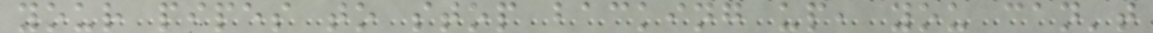your pipes to stop backing up, you can't
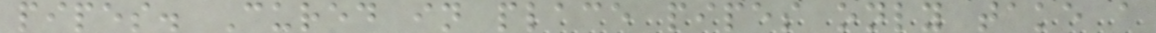pipes. Cured in place pipes only take a
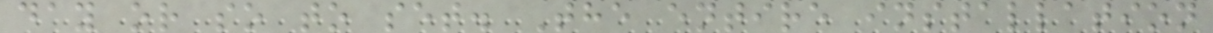day or so to set. The entire installation
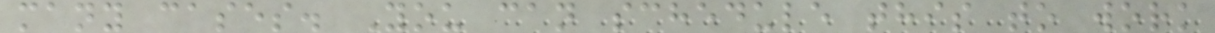many cases. You can schedule this to work
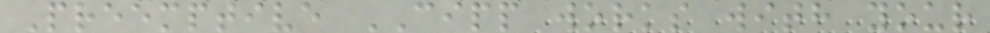Preemptive CIPP works with your
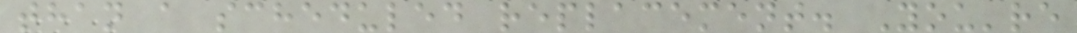than a scheduled replacement. You're
